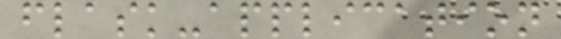flask-application
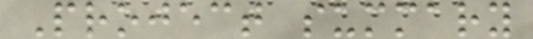Project summary
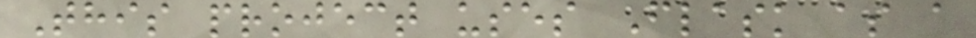This project uses Flask as a
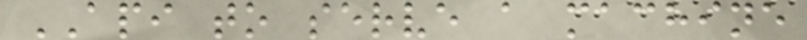API to serve a machine
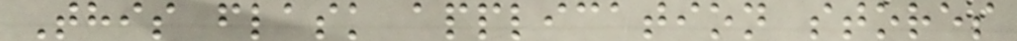This flask application stores
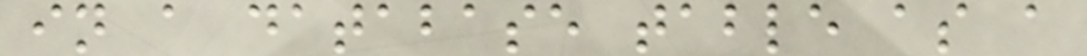in a database table as a
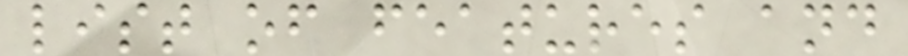list of features and
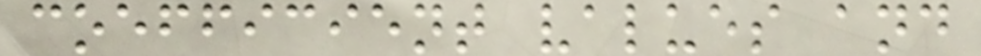coefficient values and
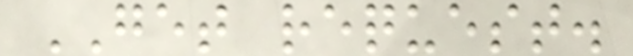GET request.
